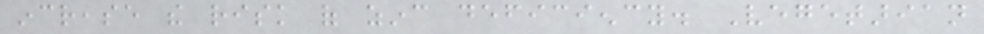increase the risk of zinc deficiency. Vegetarian
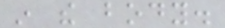in the body.
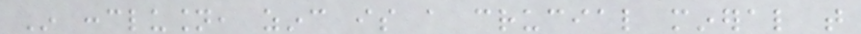In conclusion, zinc is a crucial mineral that
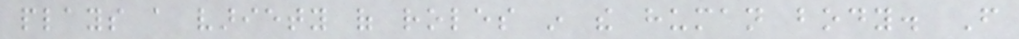plays a variety of roles in the human body. From
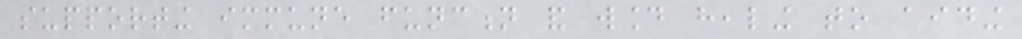supporting immune function and wound healing to aiding
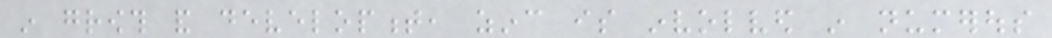in growth and development, zinc is involved in numerous
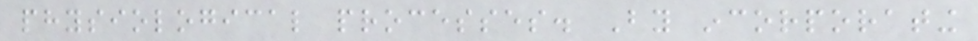physiological processes. By incorporating
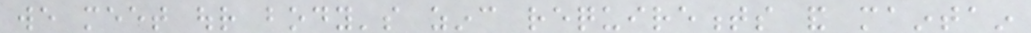we meet our body's zinc requirements and maintain
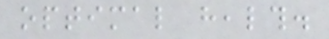optimal health.
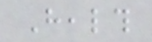Health
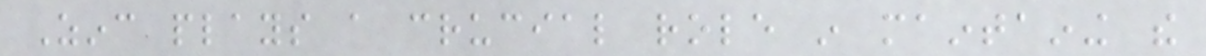Zinc plays a crucial role in maintaining the
